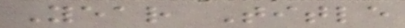Year Title
